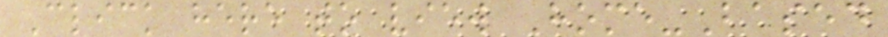Click here to view Home-Based
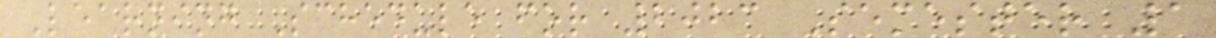Learning Schedule for 2023 Semester 1
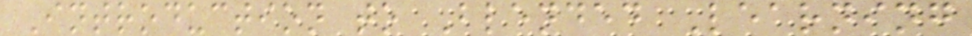Introduction to Blended Learning
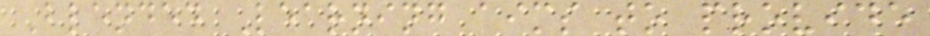Blended Learning aims to provide
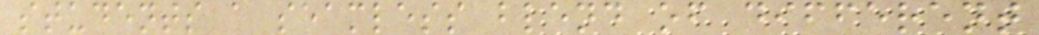students a seamless blend of different
